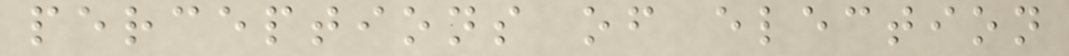perceptions of election
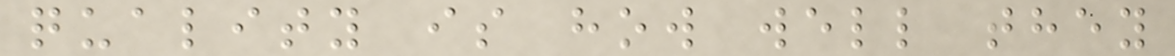quality is how well they
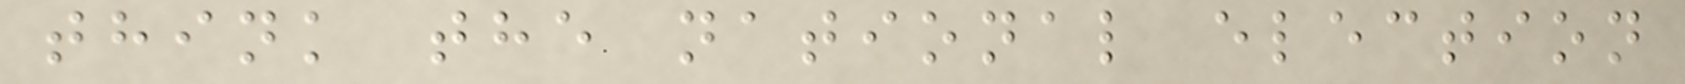think the national election
